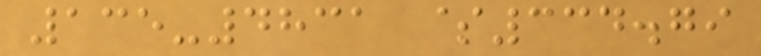135-4831 $334.79
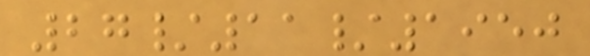27/11/1950
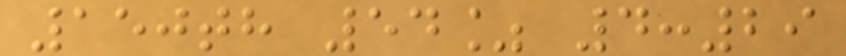150th 54% 4:29
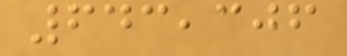643,306
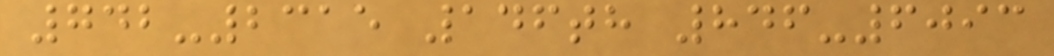742-2315 146th 846-6093
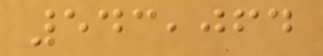543,064
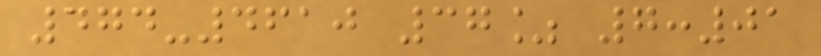474-4610 37% 7:01
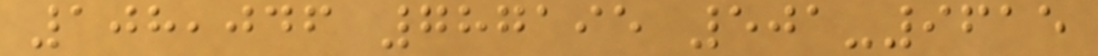108,046 787195 501-9615
